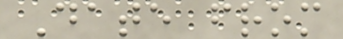Date from
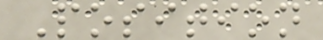Position
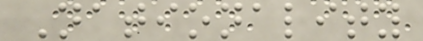Nationality
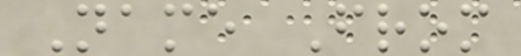Name From
